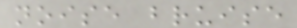noise bruise
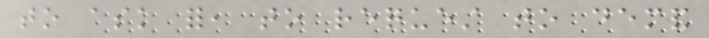to ask for, to request to demand
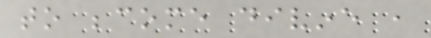to become divine ,
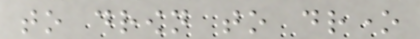to drown to drone
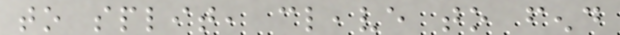to split, cleave to fend
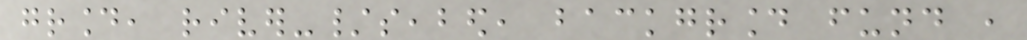ground, river-/seabed, background fund ,
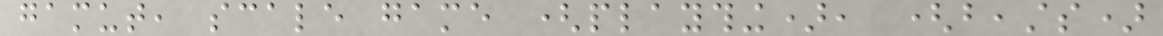gamut, scale game (plaything), (beasts)
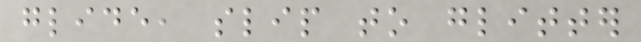glide, slip to glitter
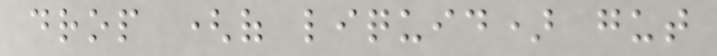drop (of liquid) gut
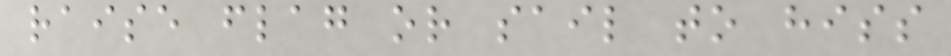raise flag or sail to hiss
